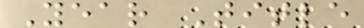Year Title
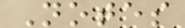Notes
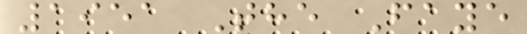1951 The Faye
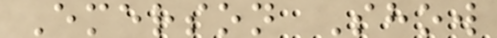Emerson Show
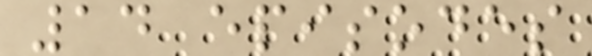14 episodes
